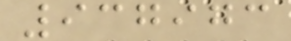937973
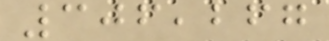306,267
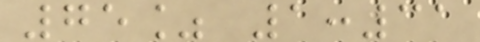75% 1:31
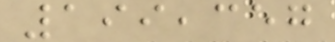199,357
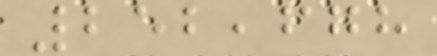252,678
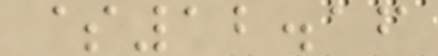$12.16
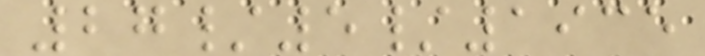27/5/1935
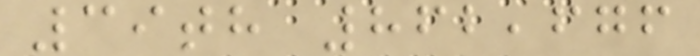39th 862,676
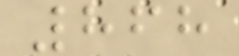868
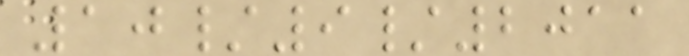10/9/2011
